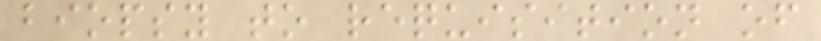biopsy to requisition of
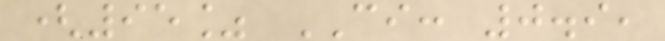(95% CI: 0.9,
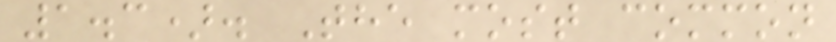1.3). The most common
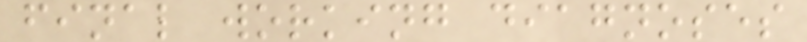final working diagnoses
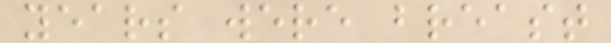years were breast
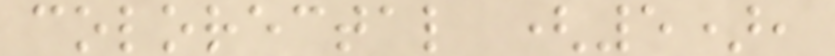colorectal (5),
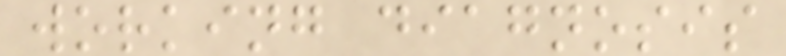working diagnosis
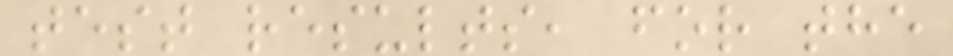test results, for the
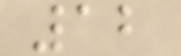12
